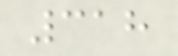318
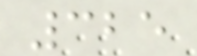325
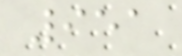951
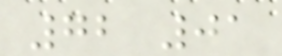72 01
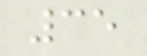35
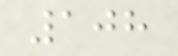108
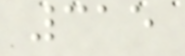315
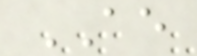AE
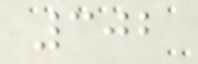302
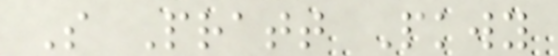S Pratt Pkwy
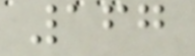167
